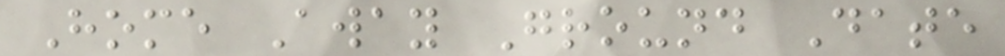Home Away Ground Date
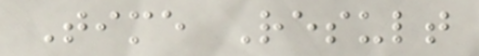Time Result
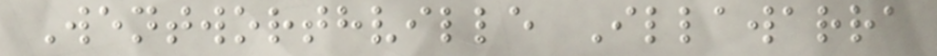Wentworthville Illawarra
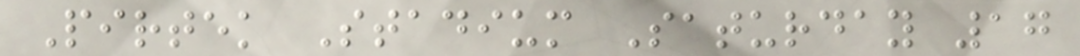Pirtek Stadium Saturday 17
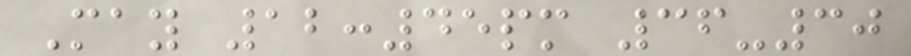May 12:45pm 36-30
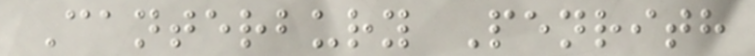Canterbury Penrith
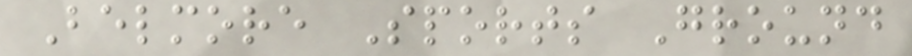Belmore Sports Ground
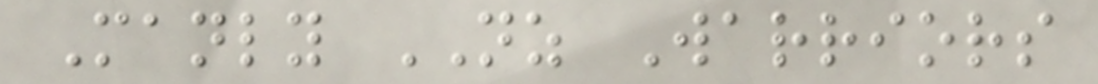Manly NZ Warriors
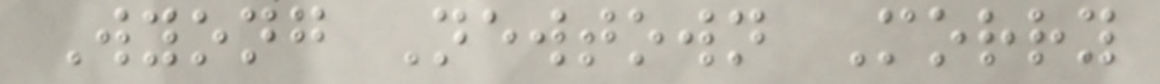Wyong Newtown Morry
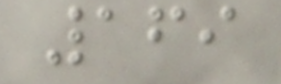169
